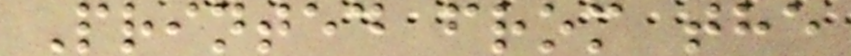Printed from the
